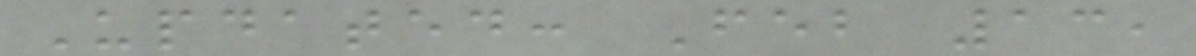Updated: Feb 13,
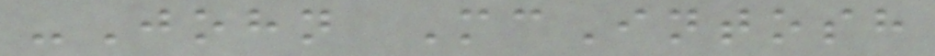-John McIntosh
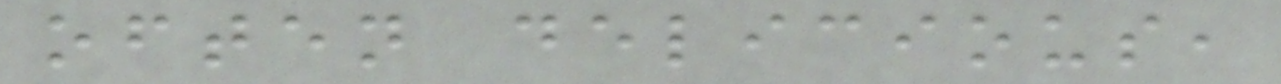often delicious,
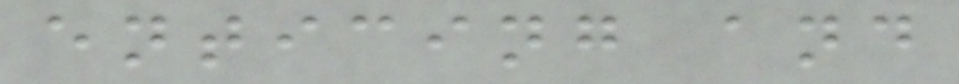enticing and
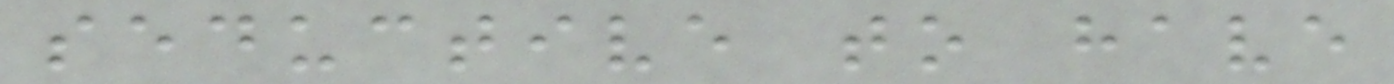seductive to have
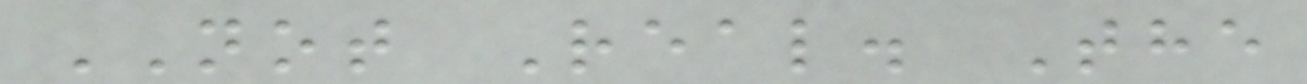NOT Real. The
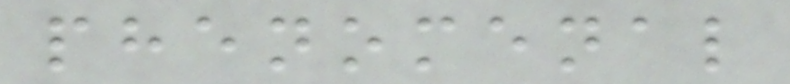phenomenal
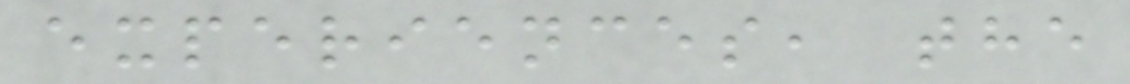experiences, the
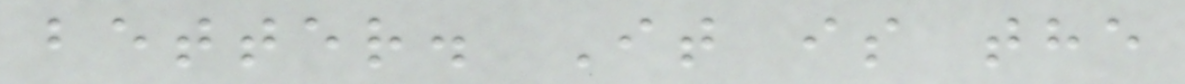better. It is the
